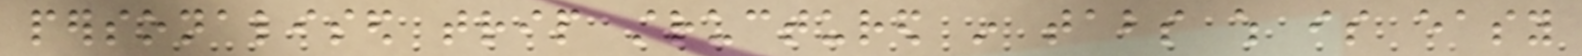personalised trip structured in tabs which is easy
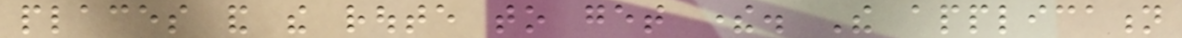places and the route to get there. The application
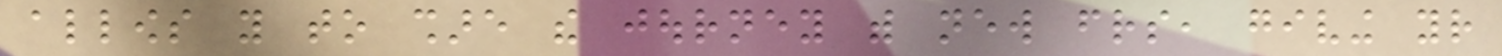allows you to share the journey with new friends, giving your
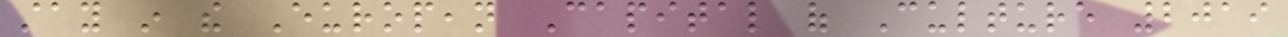stay in the European Capital of Culture 2019
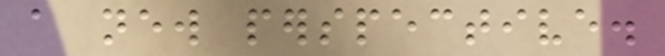a new perspective.
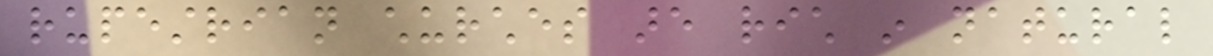rupestrian churches are rich in natural
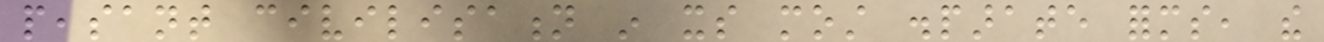peasant civilisation in its most disparate forms, the
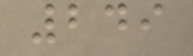249
